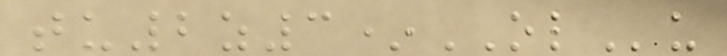tu2z3*OLu
